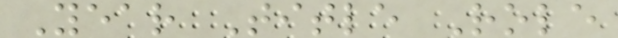Year Title Role
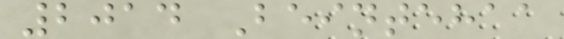2014 Beintehaa
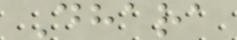Dhara
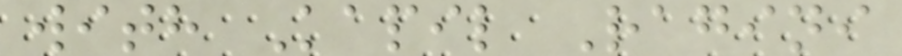with Kapil Ragini
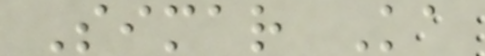Simar Ka
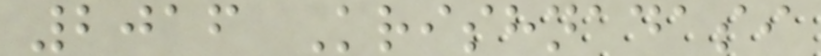2016 Krishnadasi
